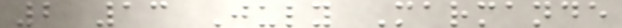2 13 July Marmande
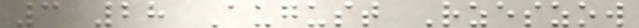3 28 August Rzeszow
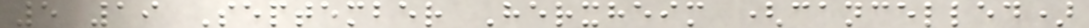5 19 September Herxheim (cancelled)
